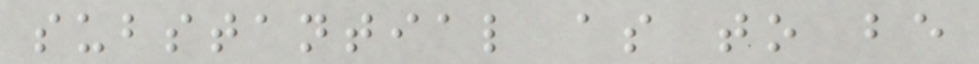substantial as to be
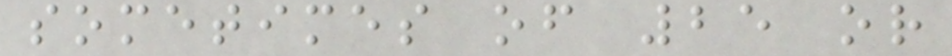sometimes of 25 or
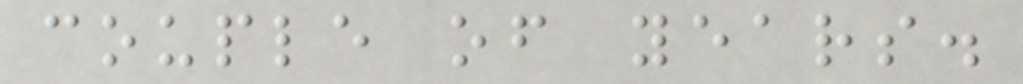couple of years.
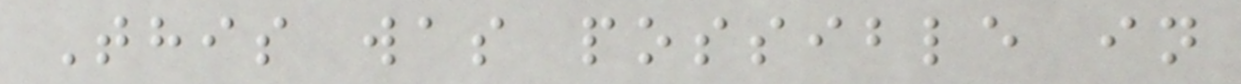This was possible in
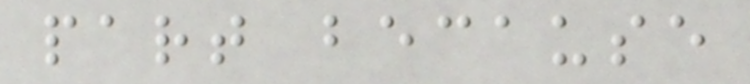part because
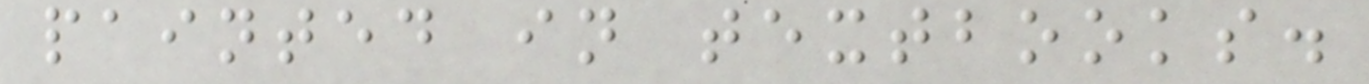painted in textbooks.
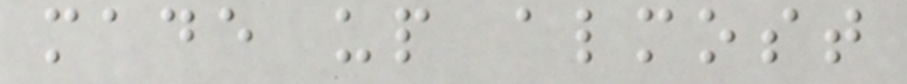made up almost
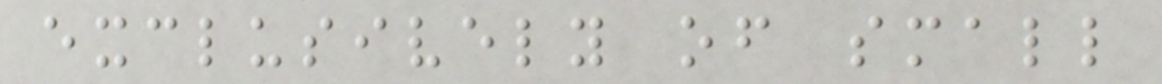exclusively of small
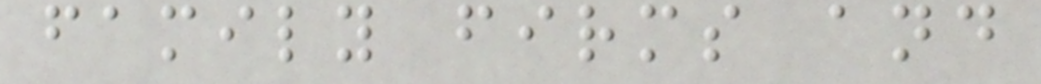family firms and
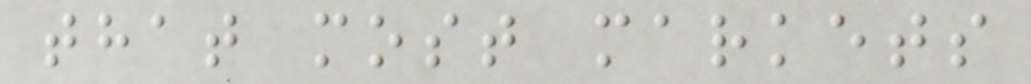that most markets
